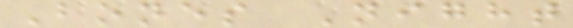Bones Night
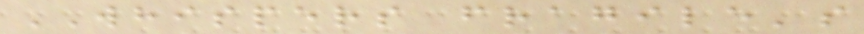WHISPERS fragile's
